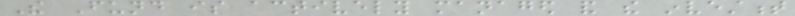The Fund is actively managed and the investment
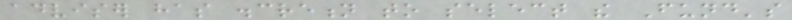adviser has discretion to select the Fund's
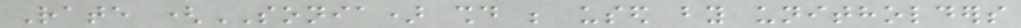Rate (SONIA) should be used by unitholders
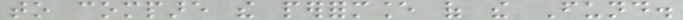to compare the performance of the Fund.
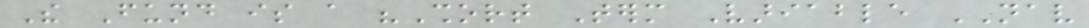The Fund is a "Short Term Variable NAV
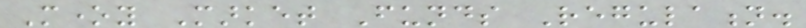Money Market Funds Regulation.
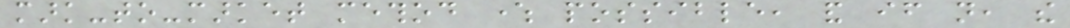mark-to-market method where possible, and if not, the
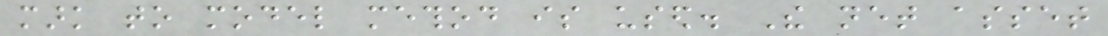mark to model method is used. The net asset
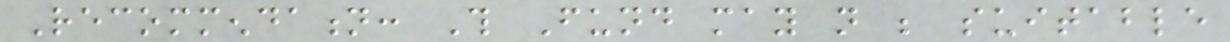Recommendation: This Fund may not be suitable
